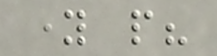young people?
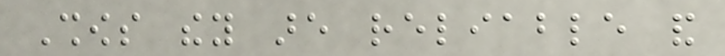Shows they are reliable and
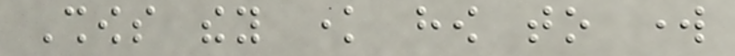Shows they know how to work
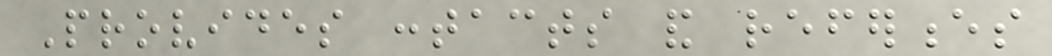Provides contacts and references
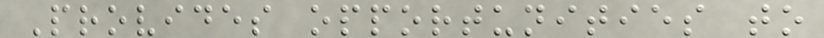Provides opportunities to
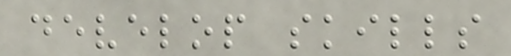develop skills
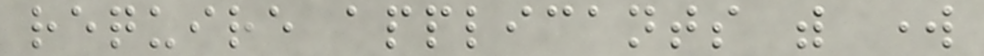require applicants with work
